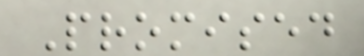Promised
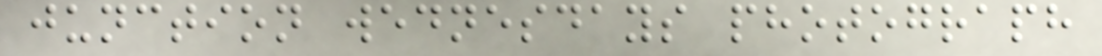junction wednesdays photograph
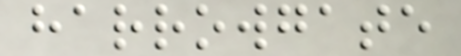harrowgate
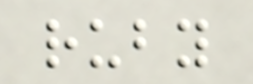ruby
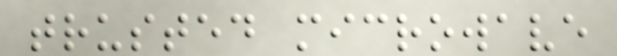trusted microwave
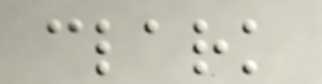clark
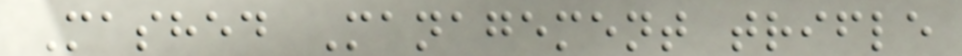Mashed Management trifle
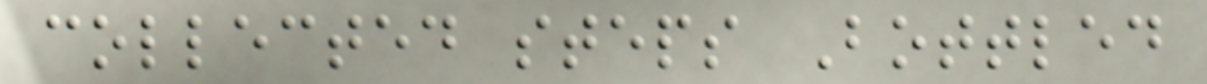collected steps Bottled
